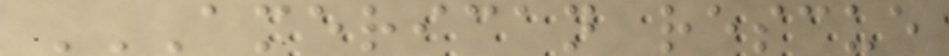AMERICAN RESCUE
